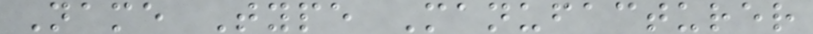Name Type Manufacturer
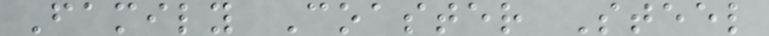Family Coaster Steel
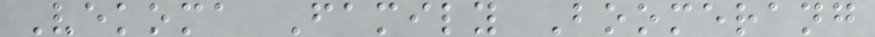Vekoma Family Boomerang
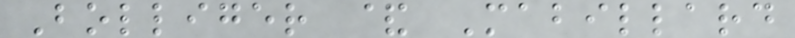Bolliger & Mabillard
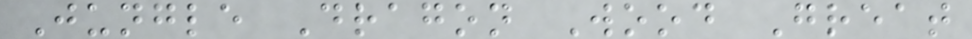Jungle Dragon Wood Great
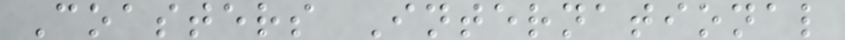Coasters International
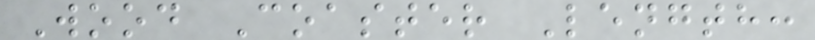Wood Coaster Length:
